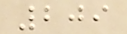209
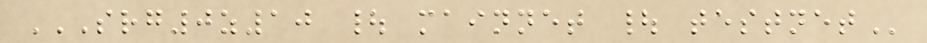SRG0Z10 | MAINNET | TESTNET
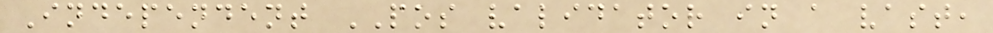Independent POS validator in a vast,
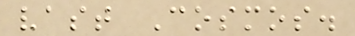vast Cosmos.
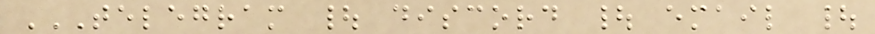TELEGRAM | DISCORD | EMAIL |
